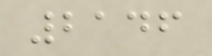2146
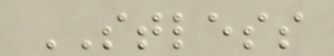STLESS
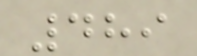489
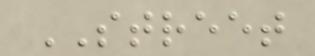STREET
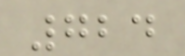724
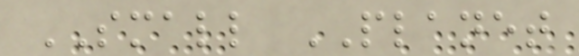SMALL PLANET
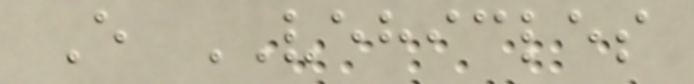E VEHICLES
